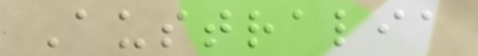Australia
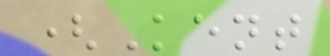(Kent
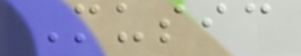Music
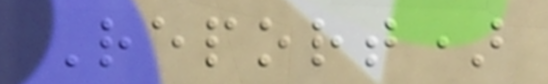Report)
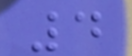4
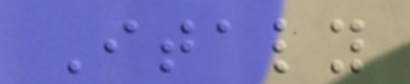Italy
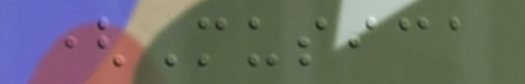(Musica
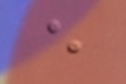e
